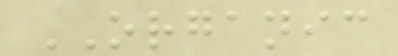ORGANIC
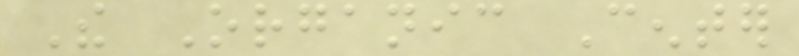The Organic Center
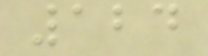124
